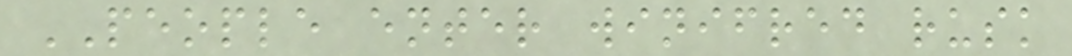PEOPLE enter winifred rusk
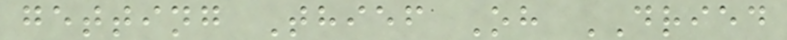getting Thief Oh DRIED
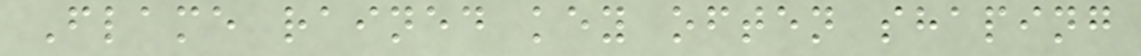Flame rained key often shaping
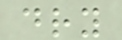dry
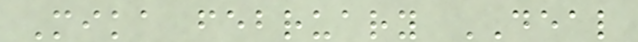Mika february DEAL
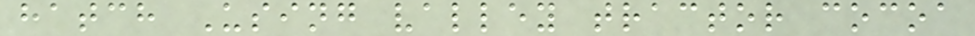hatch Using valley tractor cocoa
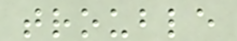trouble
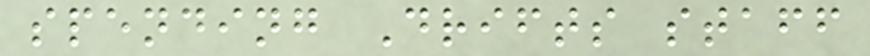spending Drifts staff
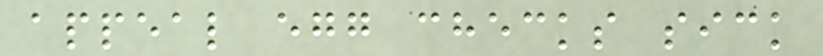appeal egg checks sick
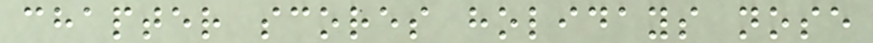chapter scores holidays nose
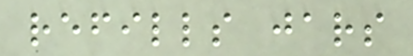refills jars
